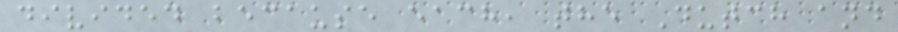divided because each, the Dutch and
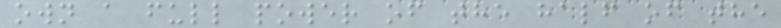own a full power of the half of the
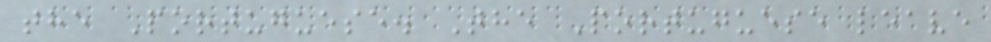the Portuguese. The Portuguese leave
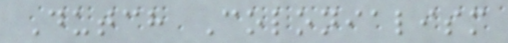Dutch Colonialism
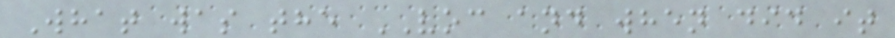What was the VOC and when did it
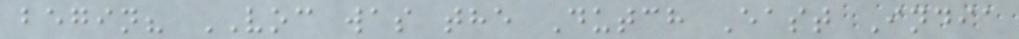begin? VOC was the Dutch East India
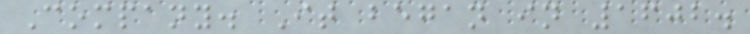Company. It began in 1602.
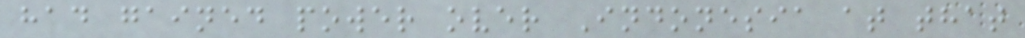had gained power over Indonesia at that
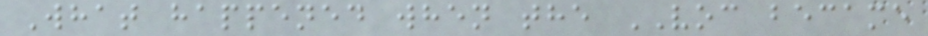What happened when the VOC became
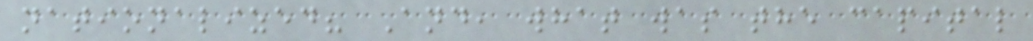nationalized? And, what was the capital
